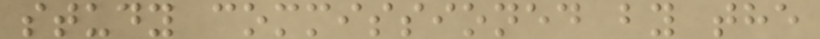study commissioned by the
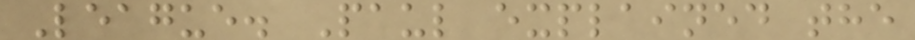League. Paul explained the
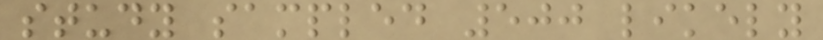study sampled 500 likely
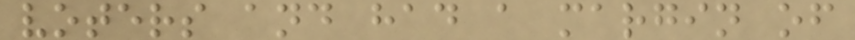voters and had a margin of
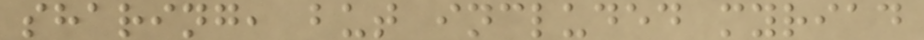sharing, but included myriad
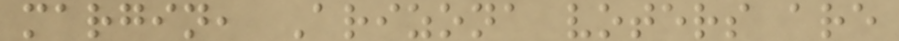margin, Arizona voters are
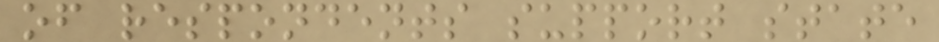of respondents support state
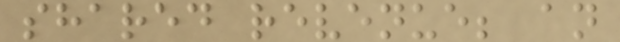shared revenue; an
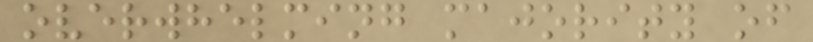overwhelming majority of
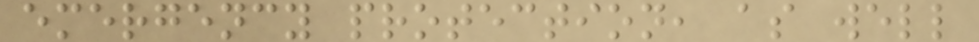emergency protection, as well
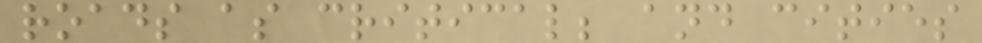roads as critical; and cities
